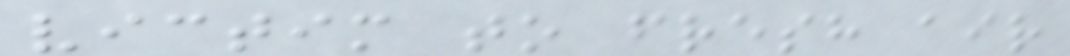victim to fresh air
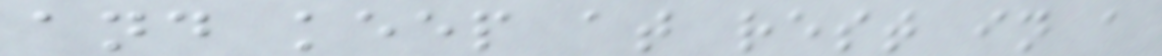and keep at rest in a
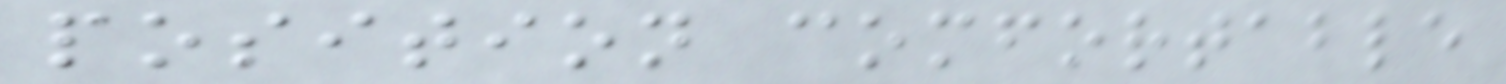position comfortable
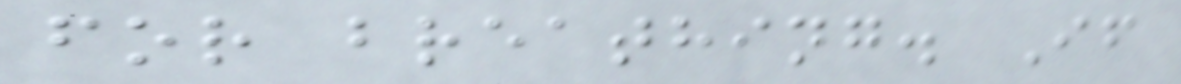for breathing. If
